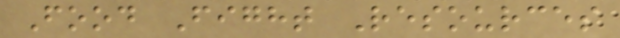Food Fight Resources
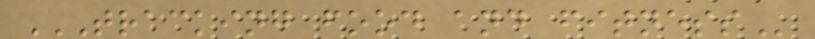TRACKING FOOD AND FITNESS
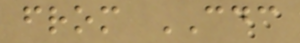from CDC
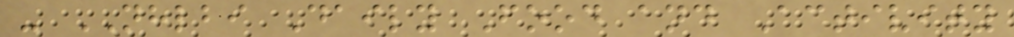- NHLBI Daily Food and Activity
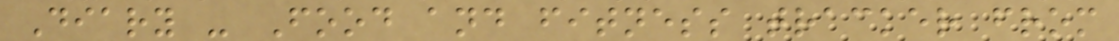Diary - Food and fitness tracker from
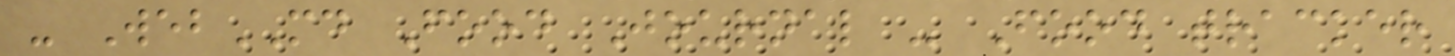- WebMD Food Journal - Food tracker
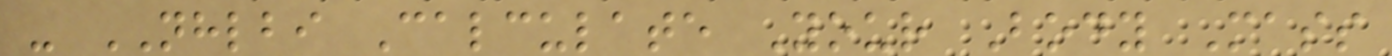- NHLBI Calculate Your Body Mass
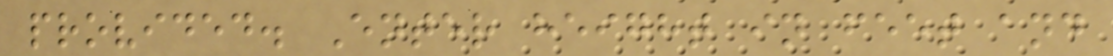provided. Enter height in feet and
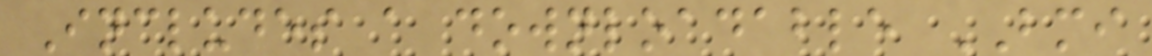Includes a downloadable BMI
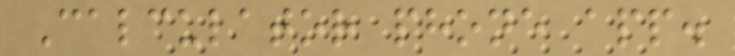Calculator phone app.
